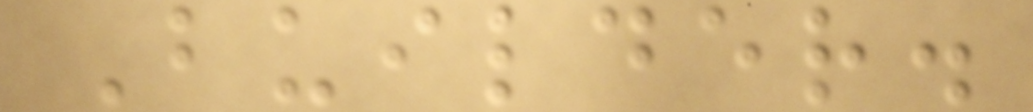Builder.
